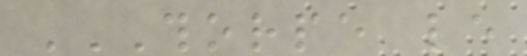THORPE LE
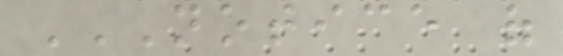NOTICE OF
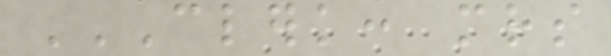CLERK: MRS
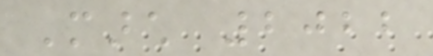March 2022
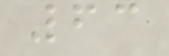63
